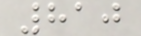810
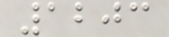1203
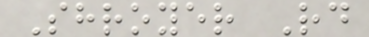Shroyer Rd
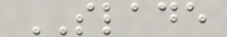SLADE
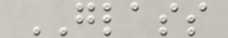GLASS
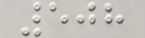508
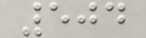504
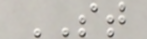ST
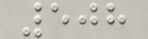508
